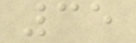35
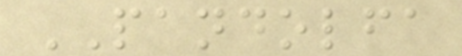PANDOLFA
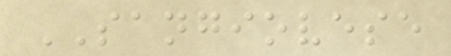SANGIOVESE
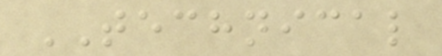TECHNICAL
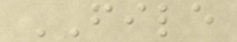FILE
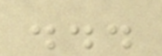...
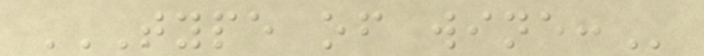TYPE OF WINE:
